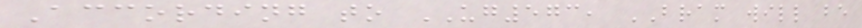According to UG573, BRAM will be
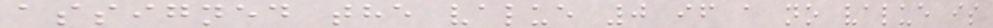assigned the value 0 if a no value is
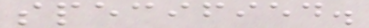specified.
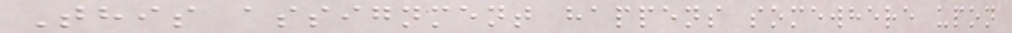This assignment happens somewhere upon
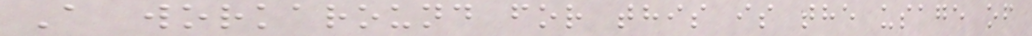A workaround for this is the usage of
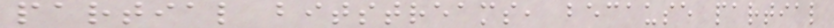partial bitstreams, because partial
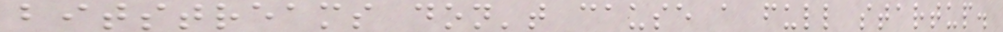bitstreams don't cause a full startup.
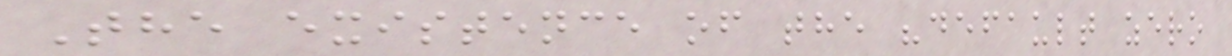The existence of the "default zero
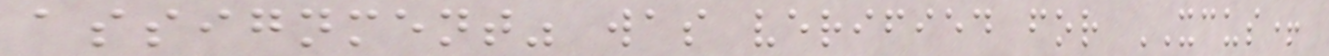assignment" was verified for XCUS+
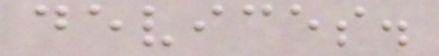devices.
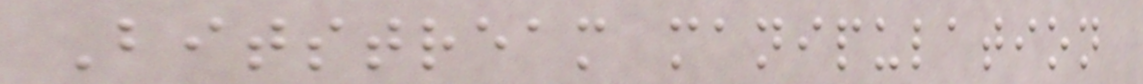Bitstream manipulation
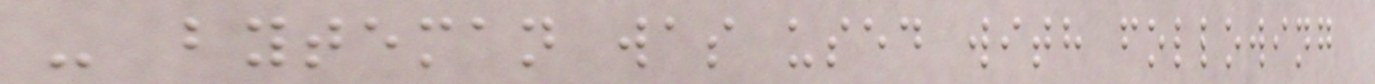- byteman was used with following
